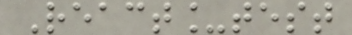React_test
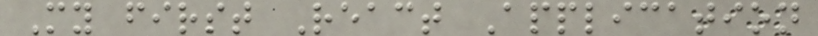My first React Application
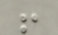!
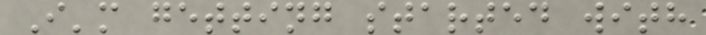I'm getting started with
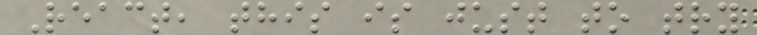React, this is just to try
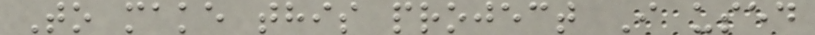To make this project I used
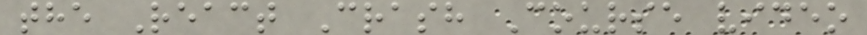the React Crash Course video
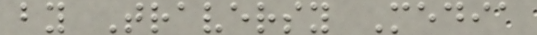by Traversy Media
